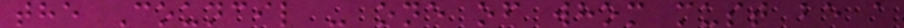the Council - one of whom must be a
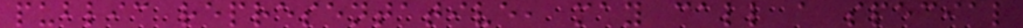public representative, may call a special
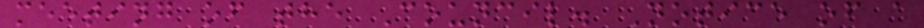meeting of the Council. Notice of a
